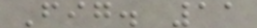Fig. 11
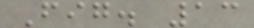Fig. 13
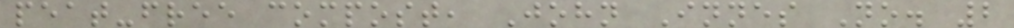peat-free compost, John Innes No. 2
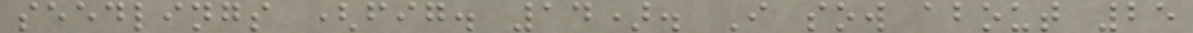seedlings (fig. 14). I sow about 25
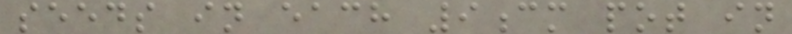seeds in each 9cm pot in
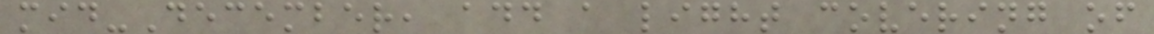mid-December, add a light covering of
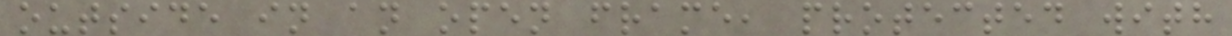outside in an open frame, protected with
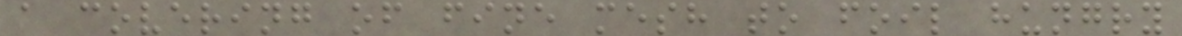a covering of fine mesh to foil hungry
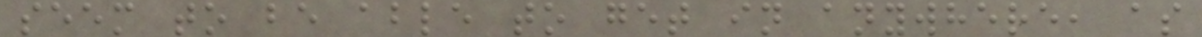seem to be able to get in anywhere, as
